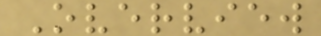Overview
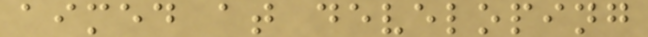aimed at developing
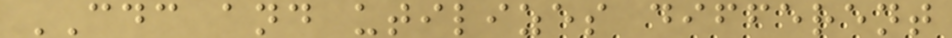CDC and utilizes different
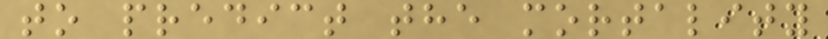to predict the mortality
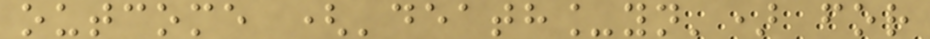outcome ('death_yn') for
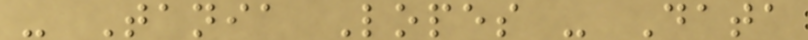- Tania Lopes - Data
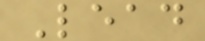Lead
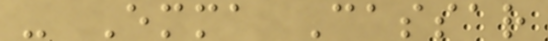- Emma Cassar
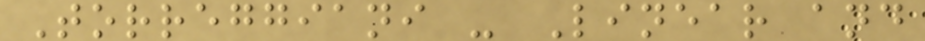Torreggiani - Linear and
